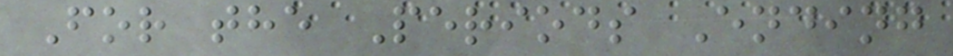For the Periods Ending
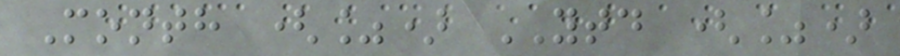Month (%) YTD (%)
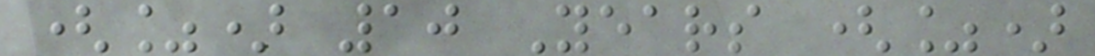(%) 10 Years (%)
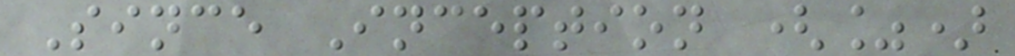Since Inception (%)
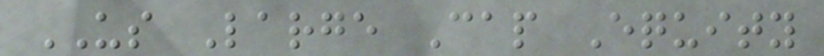US Large Cap Equity
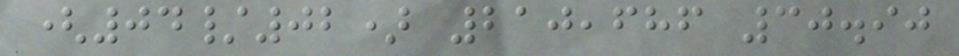(04/02) 210,686 30.90
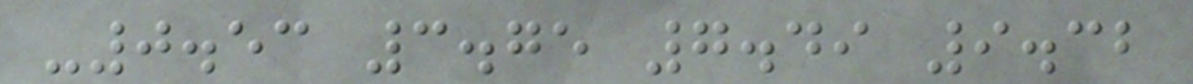-0.53 3.75 7.49 9.32
